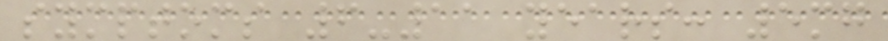symptoms 6-11 years: 5mg
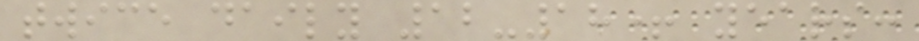twice daily 12-18+ years:
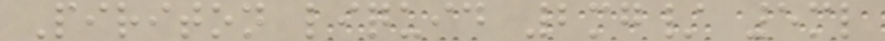Piriton liquid 2mg/ 5ml
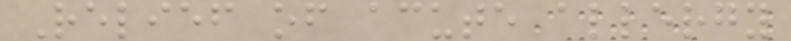Relief of acute allergy
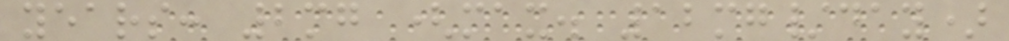years: 2mg (max. 12mg/day)
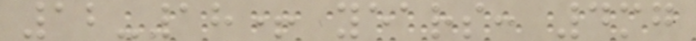12-18+ years: 4mg
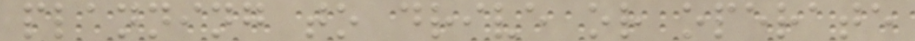planning to drive or operate
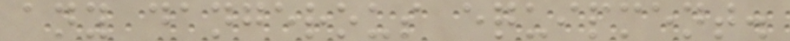any dangerous equipment.
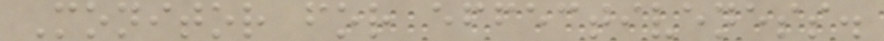Monitor for effectiveness.
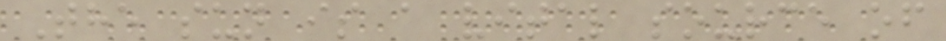The sun is a vital source of
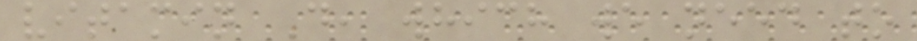vitamin D, which we need to
